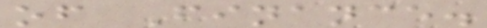of Finance.
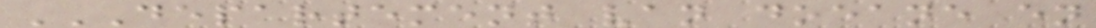DEPARTEMENT VAN DOEANE EN
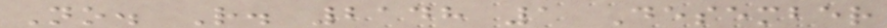No. R. 2148 1 Desember
